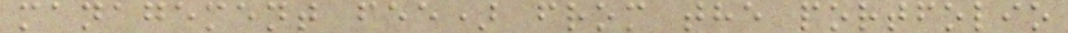management fee) from the portfolio
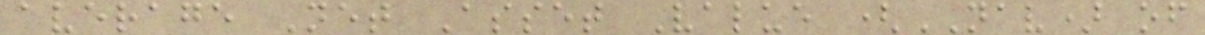average Net Asset Value (NAV) of
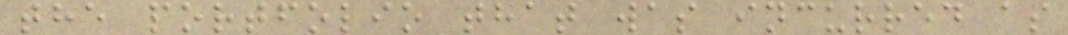the portfolio that was incurred as
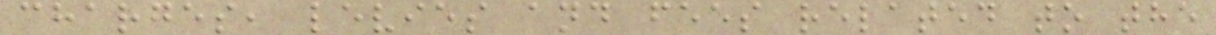charges, levies and fees related to the
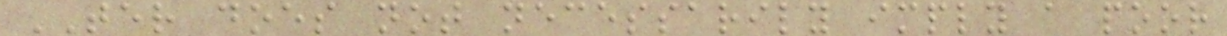TER does not necessarily imply a poor
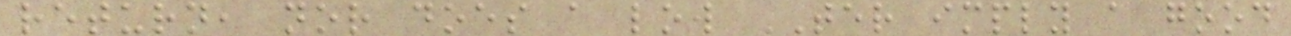return, nor does a low TER imply a good
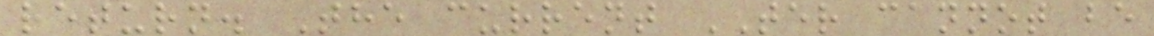return. The current TER cannot be
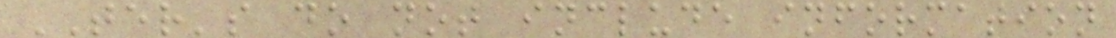TER's do not include information
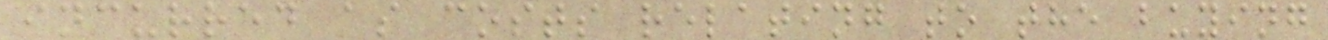incurred as costs relating to the buying
